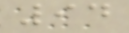94
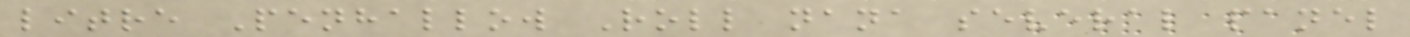litre Penhallow Roll nana several panel
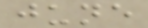june
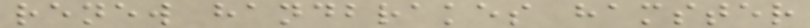renew handbrakes hamster
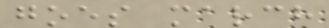goes march
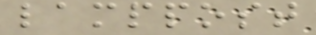lamppost
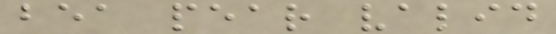bea pear valid
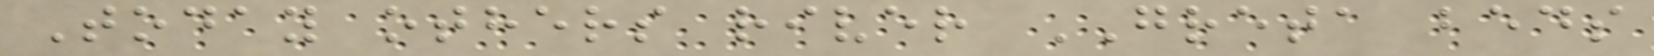Today others river GRETA beds
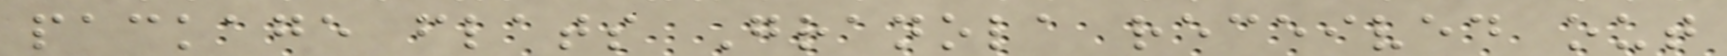package flats Granola received out
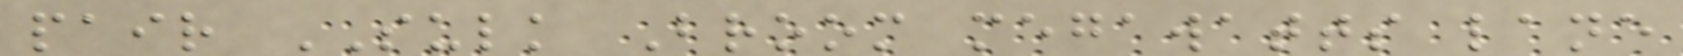pair SULK Broom megawatts lane
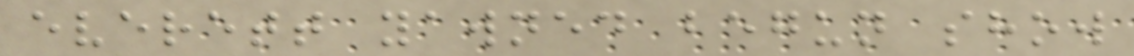everett yawned begun show
